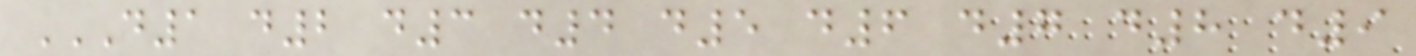D1 D2 D3 D4 D5 D6 D7 D8 D9
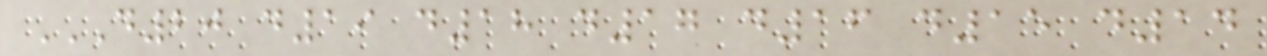D20 D19 D18 D17 D16 D15 D14
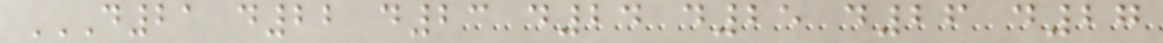D21 D22 D23 D24 D25 D26 D27
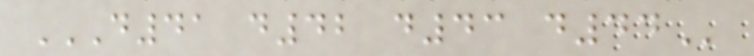D41 D42 D43 D44
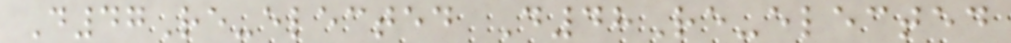D47Re-elected D48Re-elected
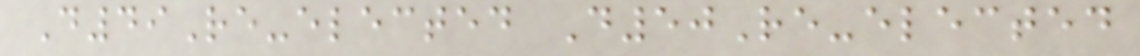D49Re-elected D50Re-elected
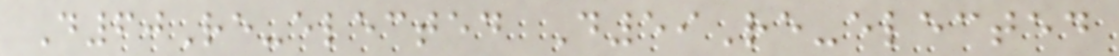D60Re-elected D59Re-elected
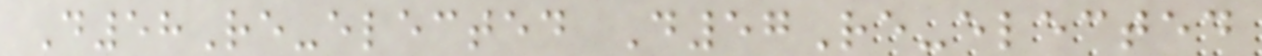D58Re-elected D57Re-elected
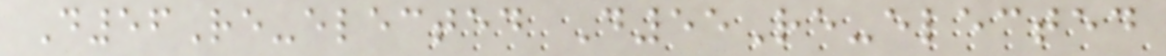D56Re-elected D55Re-elected
